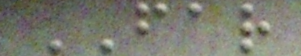FAR
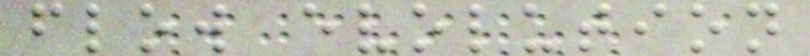flow evolution
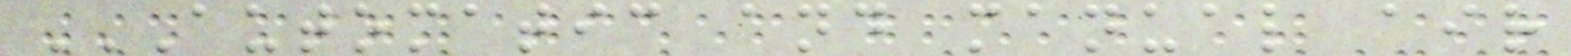AUTOMATIC AND MANUAL AIR
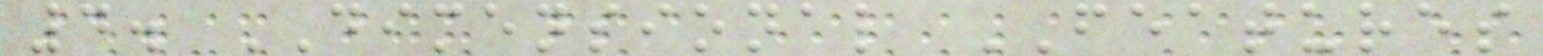4. DIMENSIONAL FEATURES
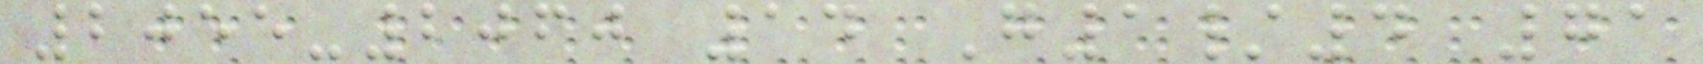2055-2060 14 G1/4 71
